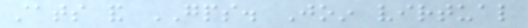stats and GPS. Join virtual
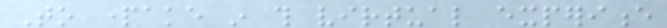To partake in this virtual experience
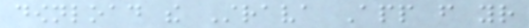download the Strava App from your
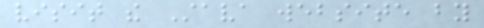visit the Stava website by
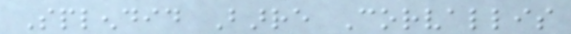Splendid Barre Corvallis
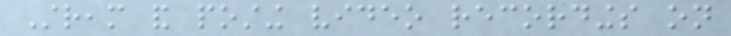Stream and posting video recordings on
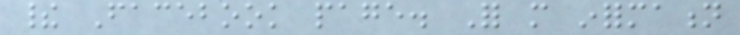their Facebook page. For more information
